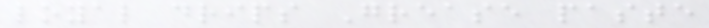loyal drips Grease paste
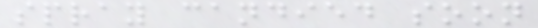spray candied soon
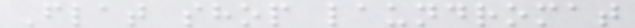Flat shop laundromat
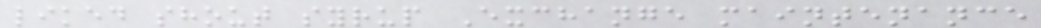liked shout syrup Exchange maintenance
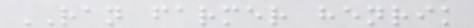RAN farmer henrik
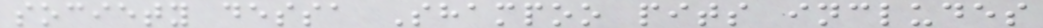society dessa Shampoo pits includes
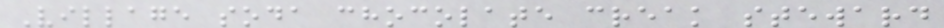Village soda chocolate creak steward
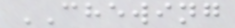CHEWING
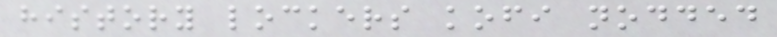history lockers kofi nodded
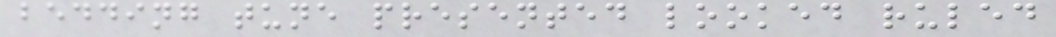bedding tune presented looked ruled
